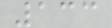133
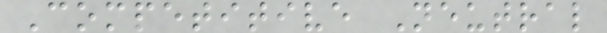Competitive Neutral
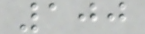100
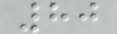80
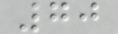70
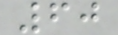60
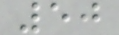50
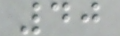40
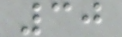30
